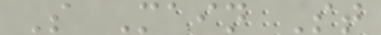S Main St
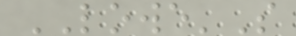LOWE'S
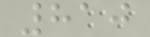810
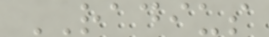RADIUS
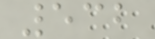532
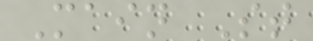Main St
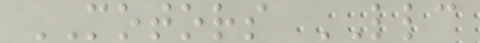MOTORS LLC
